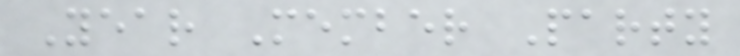Year Member Party
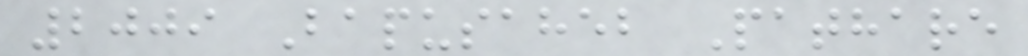2009 Bapusaheb Pathare
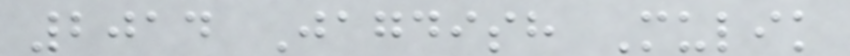2014 Jagdish Mulik
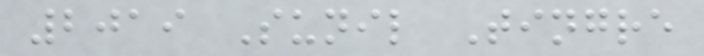2019 Sunil Tingre
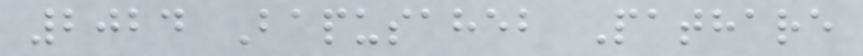2024 Bapusaheb Pathare
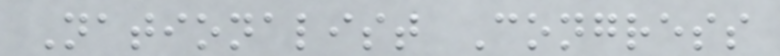Nationalist Congress
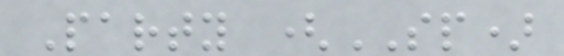Party (SP)
